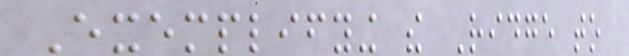Exemplifying the Ridge to
